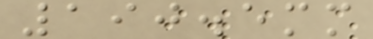190.5mm
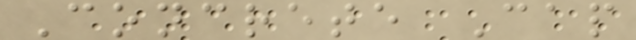Concrete Cap
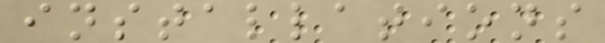installations
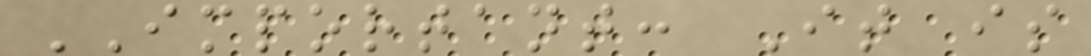IMPORTANT: It is
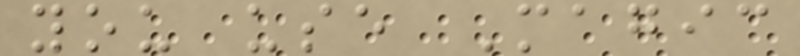you use Magic
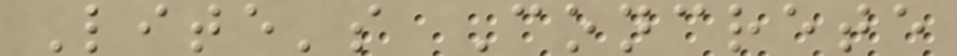Lite's Concrete
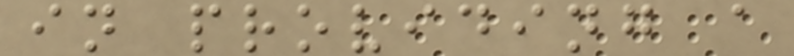in providing a
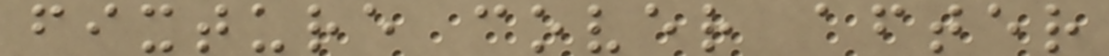fixture cover after
